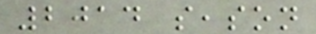2014 season
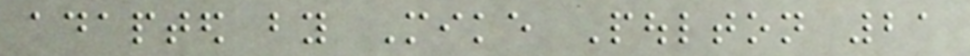adapted by Mike Poulton 21
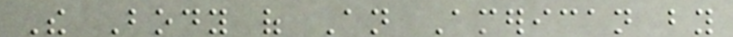The Body of An American by
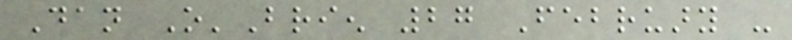Dan O'Brien 27 February -
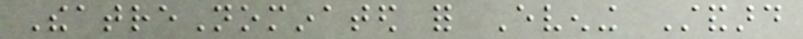TheatreNominated for Evening Standard
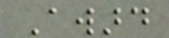Award
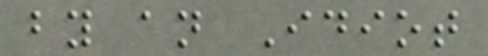by an Idiot
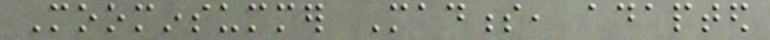Moominsummer Madness, adapted
